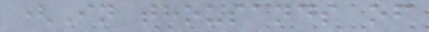(In thousands of
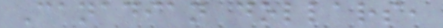Canadian dollars,
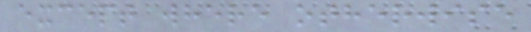except where otherwise
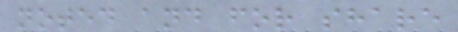noted and for share
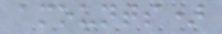amounts)
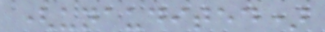(unaudited)
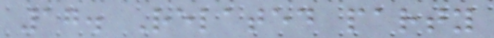17. Related party
